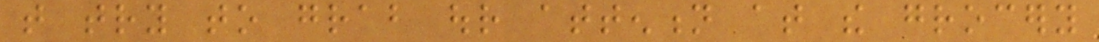that try to grab our attention at the grocery
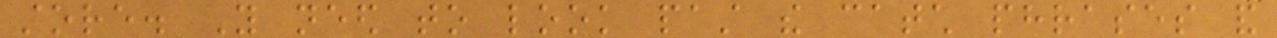store. You need to look past the catch phrases and
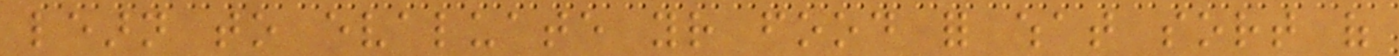learn to evaluate your food for what sort of
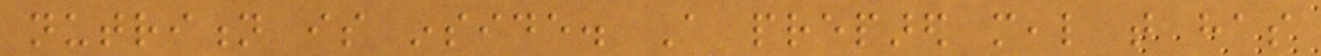nutrition is inside. A prepared meal that has
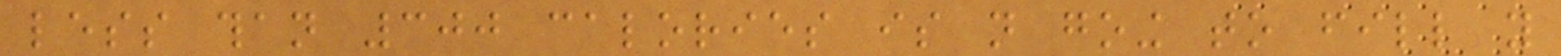less than 300 calories is not going to fill you
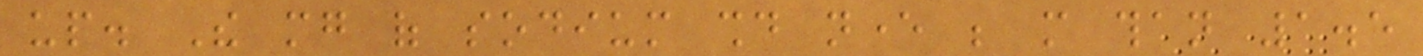up. The mg of sodium should never be more than 1.5
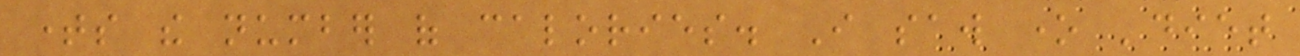times the number of calories. I saw one 'diet
